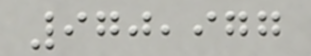970,977
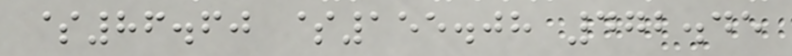$86.60 $155.08 472.45
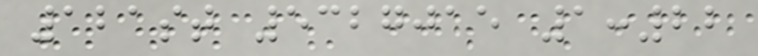121st 5327015 1:22
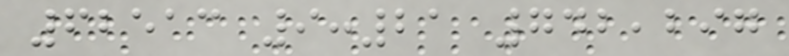62513 9:21 742,297
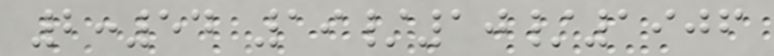2:54 19/10/1906
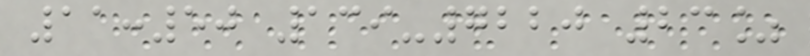11:50 139-7220 23%
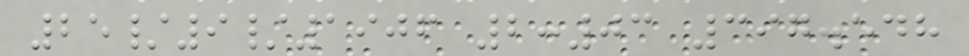25/9/1906 2:03 397.548
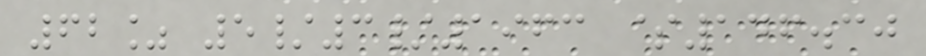62% 5/3/1963 $146.30
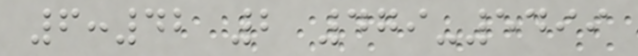6:42 2 479-5499
